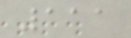111
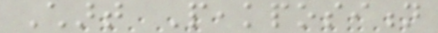Chart Peakposition
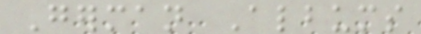German Albums
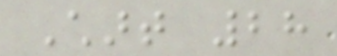Chart 28
